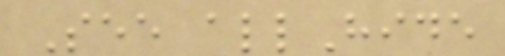See allHide
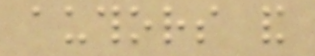authors and
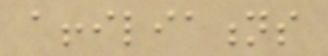affiliations
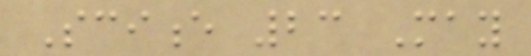Science 23 May
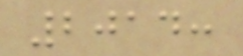2014:
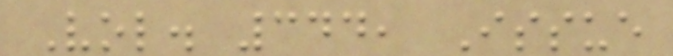Vol. 344, Issue
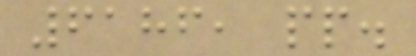6186, pp.
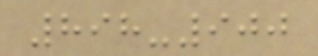898-900
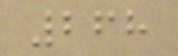268
